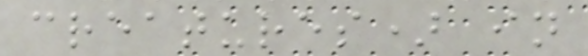creatures) in
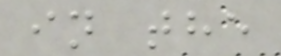in the
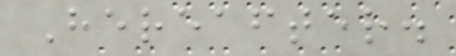Hereafter.
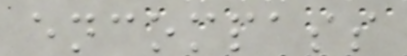encompass
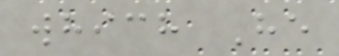which He
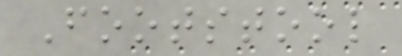Footstool
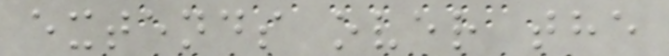extends over the
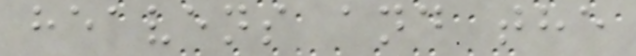heavens and the
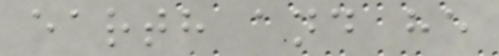earth and he
